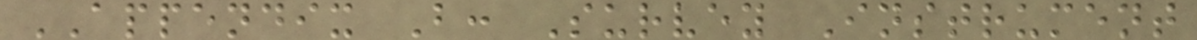APPENDIX B: Survey Instrument
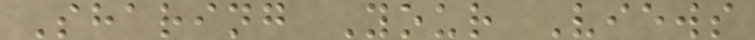Sharing Your Views
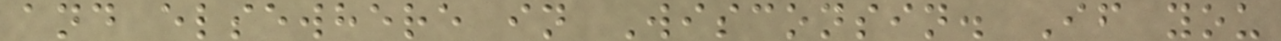and elsewhere in Wisconsin. If you
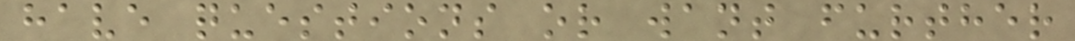have questions or want further
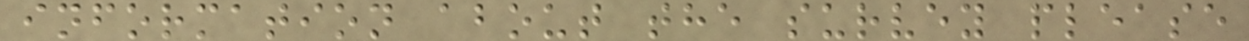information about the survey please
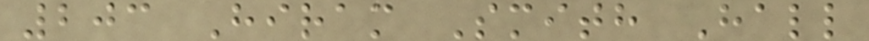203 Hiram Smith Hall
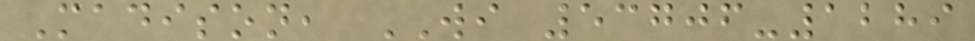Madison, WI 53706-1289
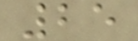25
